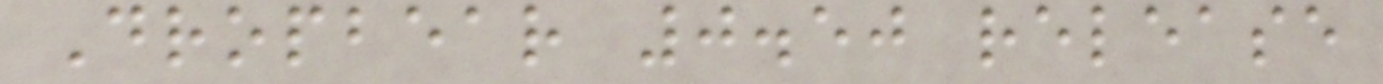Dropbear 0.50 release
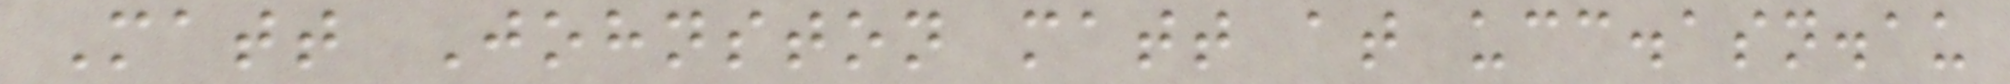Matt Johnston matt at ucc.asn.au
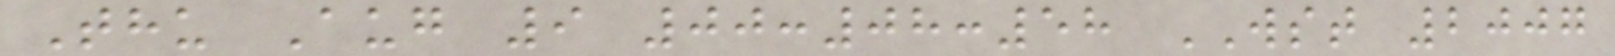Thu Aug 9 00:08:58 WST 2007
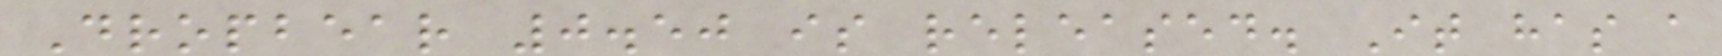Dropbear 0.50 is released. It has a
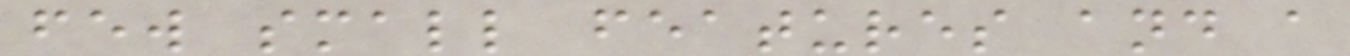few small features and a
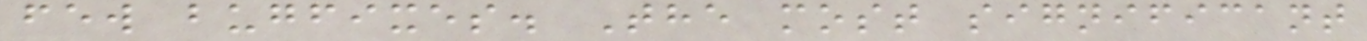few bugfixes. The most significant
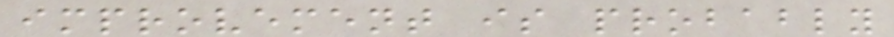improvement is probably
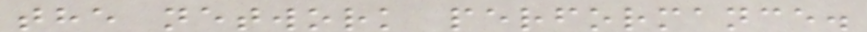the network performance.
